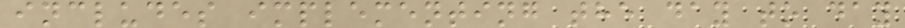includes implementing the day to day
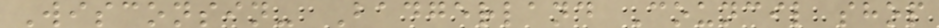Wisconsin- Badgerland Council shop
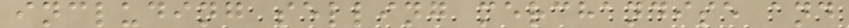including selling merchandise and
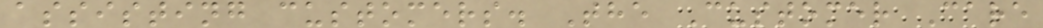assisting customers. The Customer Care
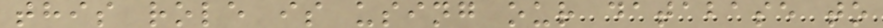this role is using our database to
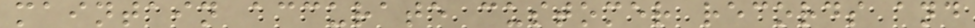maintain accurate customer records and
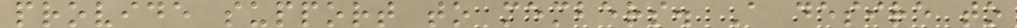provide support to members. A desire to
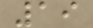19
